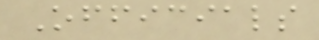Officials
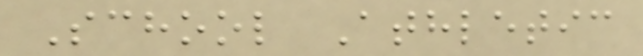School Athletic
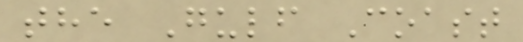the Gulf Coast
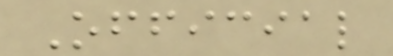Official
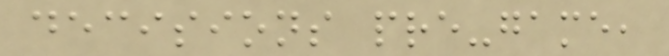decisions pre-game,
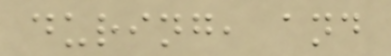during, and
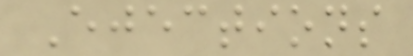Ejections
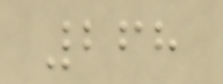268
